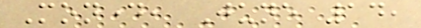Monday, June 14,
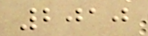2010
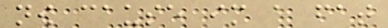now cause im a fat
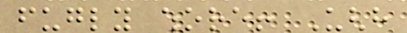fugly whore! Ughh
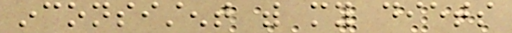inconsistent with my diets
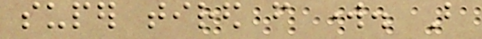super tired from work. But
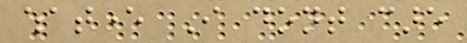whatever I dont care
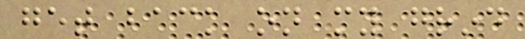get back on my grind
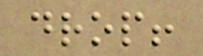drop!
